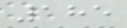185
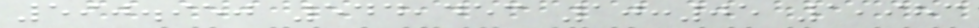590.950 544,453 10:05 1,983
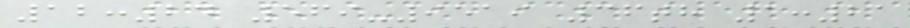12:24 569-9519 36th 1:21
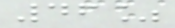46%
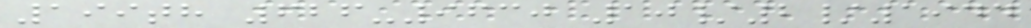199th 626-9630 10/2/1944
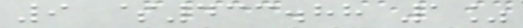9 $433.88 1%
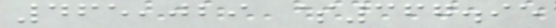465,029 $367.95
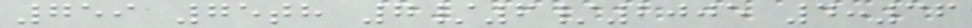759 75th 7/6/2005 4:36
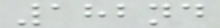182nd
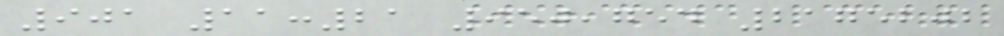901 11:21 950,754 2175202
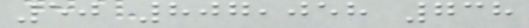50 807,058 738
